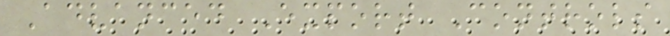Advanced Export Controls
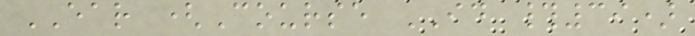EAR (Course ID #39)
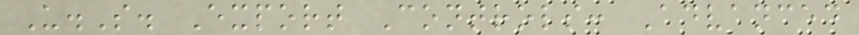U.S. Export Controls: Advanced
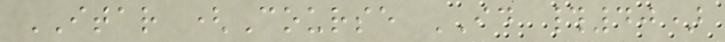ITAR (Course ID #40)
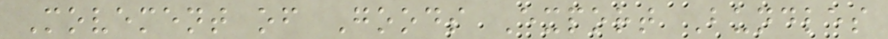Movement of Goods Export Bundles
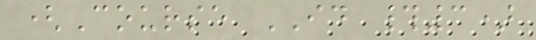(Course ID #3)
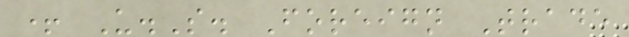+ U.S. Foreign Trade
